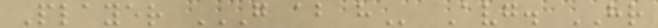Player G AB H Avg. HR
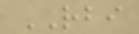RBI
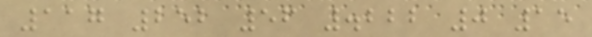117 252 56 .222 0 15
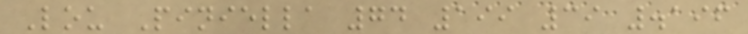Lou Piniella 74 199 39 .196
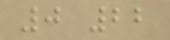0 22
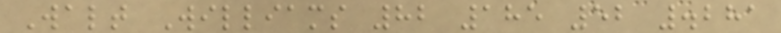Walt Williams 82 185 52 .281
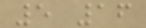5 16
